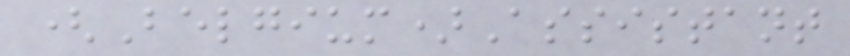(Belgium)Assistant
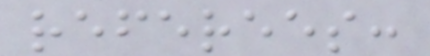referees:
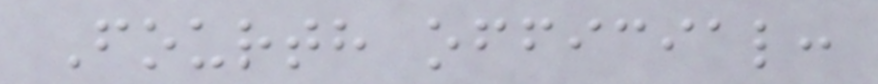Fourth official:
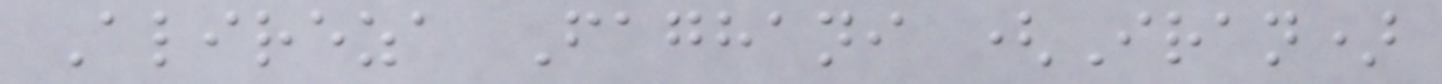Alireza Faghani (Iran)
